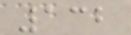132
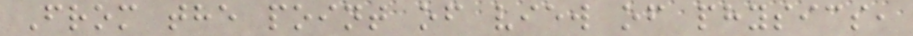From the point of view of physics,
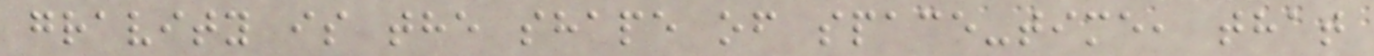gravity is the shape of space-time, that
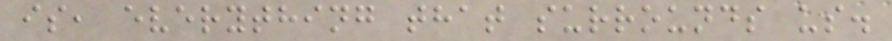is, everything that surrounds us.
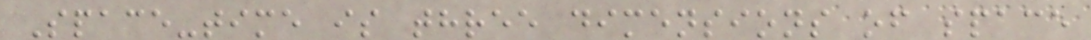Space-time is three dimensions of space
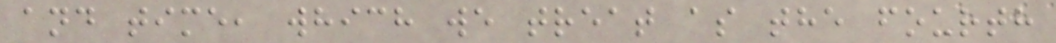and time, which we treat as the fourth
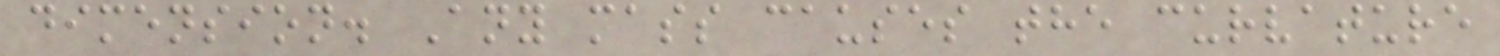dimension. Any mass causes the curvature
